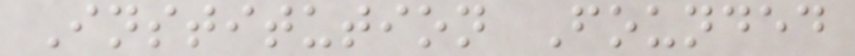Institution Founded
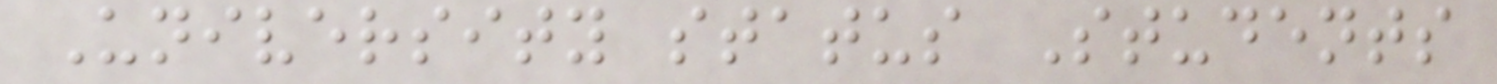University status Students
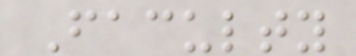Faculty
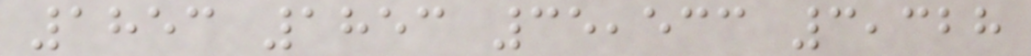1853 1853 35,533 3,328
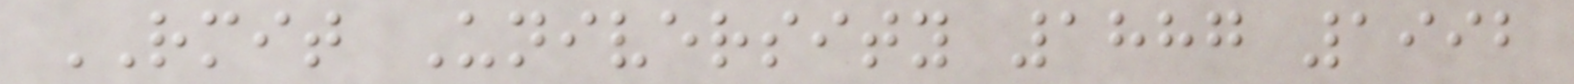RMIT University 1887 1992
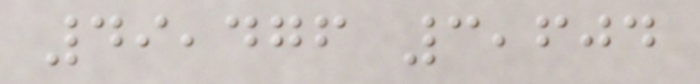49,476 3,604
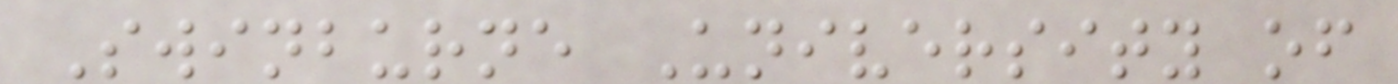Swinburne University of
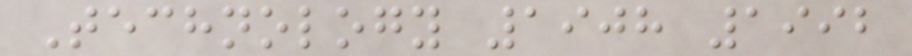Technology 1908 1992
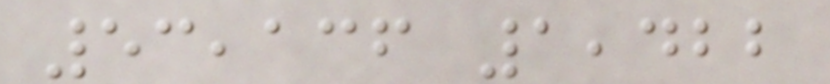53,136 1,422
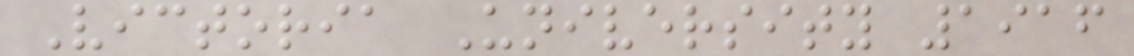Victoria University 1916
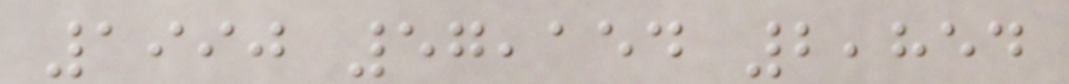1990 57,154 2,854
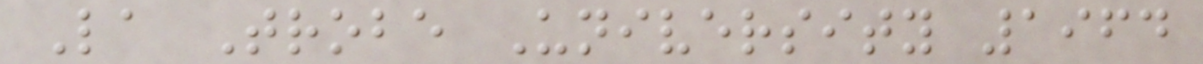La Trobe University 1964
